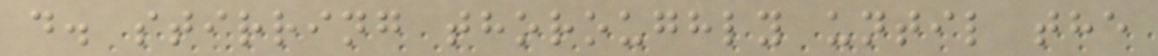d. stirring thoroughly until the
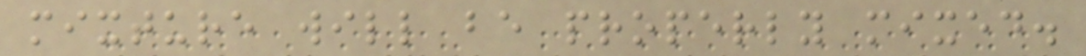mixture will be properly mixed.
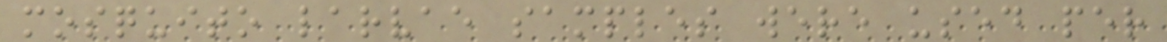mosquito larvae samples were used per
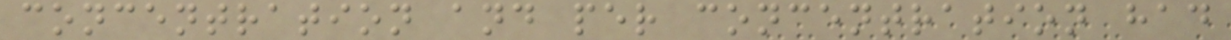concentration and per concentration had
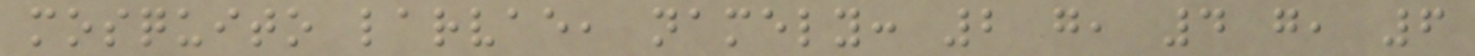mosquito larvae, namely: 2 g, 4 g, 6
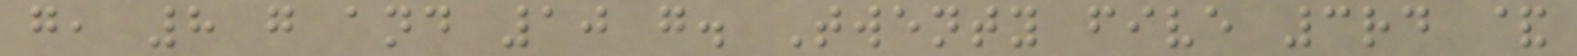g, 8 g and 10 g. Twenty five 3rd &
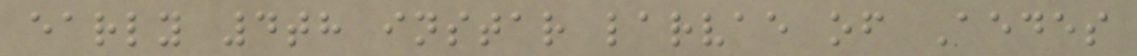early 4th instar larvae of Aedes
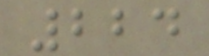224
